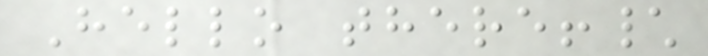Hello there!\
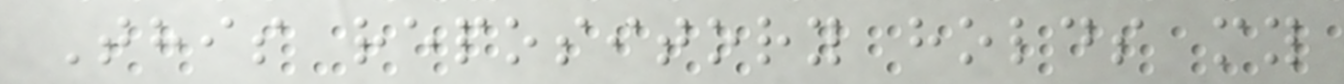This repository holds my
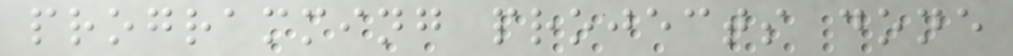programming projects done
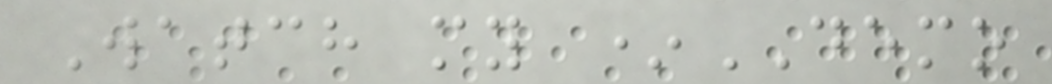Watch my *DEMO
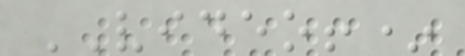VIDEO!*
